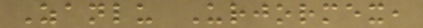Zanlu Urjormex,
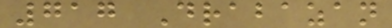717 Drabazan
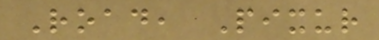Road, Pixur
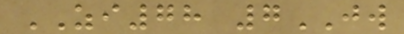ZI78 7JW
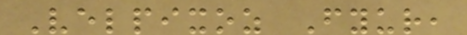Velpixoz Fyur,
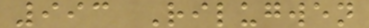993 Rilugwen
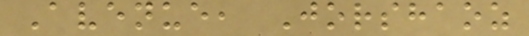Avenue, Jorshaoz
